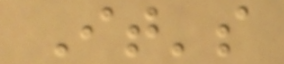It's
